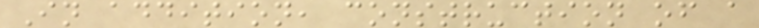In addition, construction of a
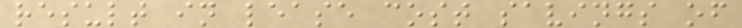result in lease cost savings of
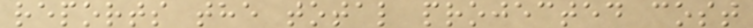reports the total projected cost
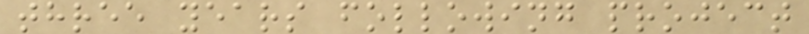three years following project
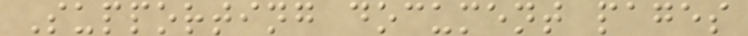Supporting document pages
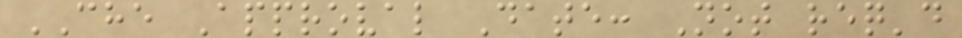CHE Approval Date: Not req'd
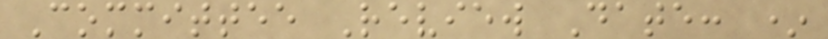Committee Review Date: *
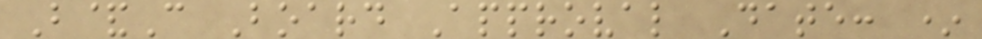B&C Board Approval Date: *
